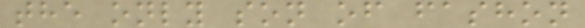the only son of fashon
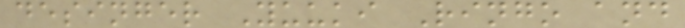desinger Yuuki Ringo and
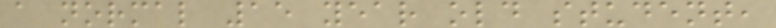a normal 15 year old student,
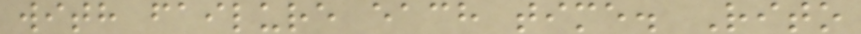with failure each time. Rito
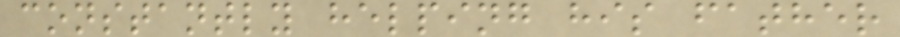constantly helping his father
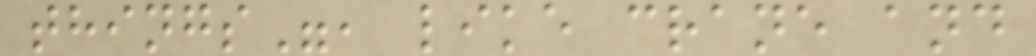things", like crane and
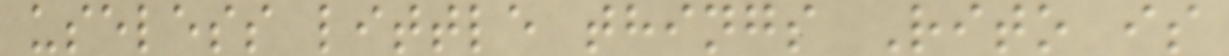useless little things Rito is
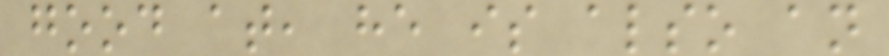good at, he is also an
